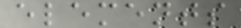elements
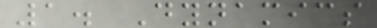1. Dynamics
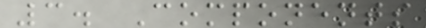3. Components
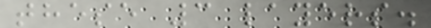these 3 layers.
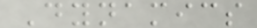Dynamics
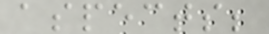aspects;
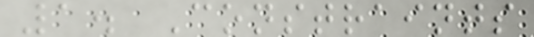1. Constraints
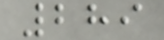289
